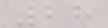28
